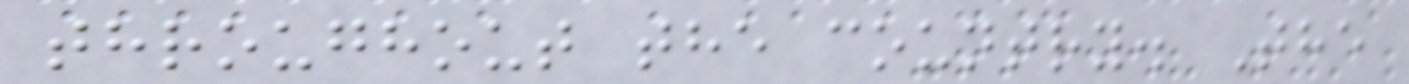throughout the country. The
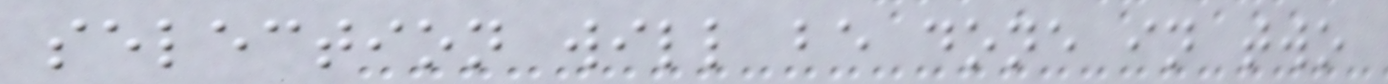selection will be done in two
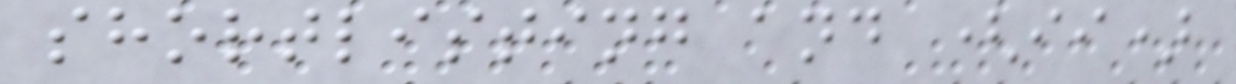shortlisting and (ii)
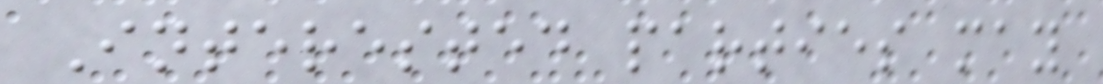Interested parties may
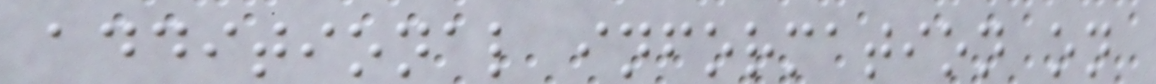additional information on
